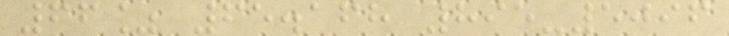66% 65.168 895-5096
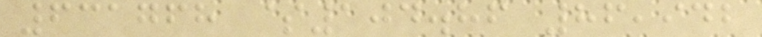631768 $104.86 86,942
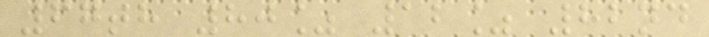67th 80% 12% 82nd
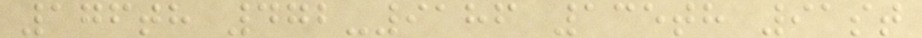176th 472-9186 135th 91st
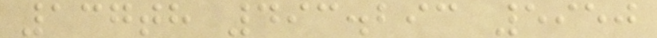137th 493.293 5950
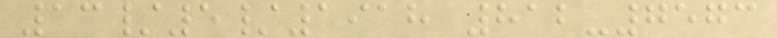13/5/1918 812-7573
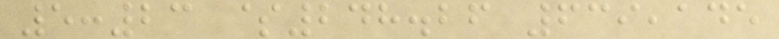5:23 $248.26 639,145
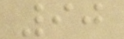90
